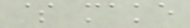$ make
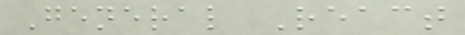General React
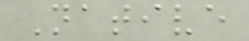Native
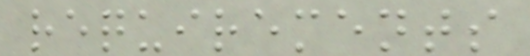requirements
